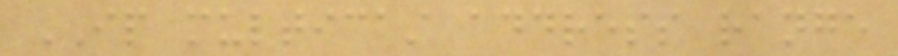IP multicast address range
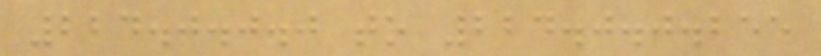224.0.0.0 to 224.0.0.255
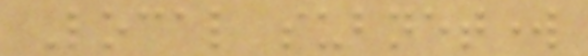Local subnetwork
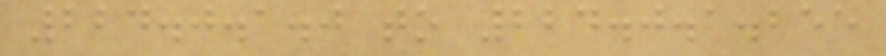224.0.1.0 to 224.0.1.255
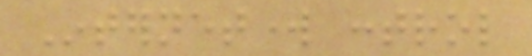Internetwork control
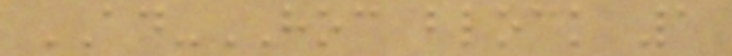AD-HOC block 1
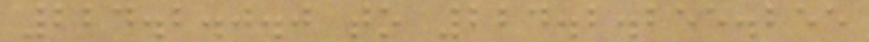224.2.0.0 to 224.2.255.255
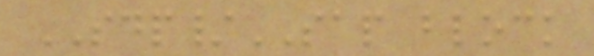SDP/SAP block
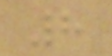8
